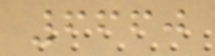6660
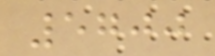5700
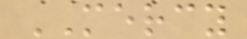MERCY
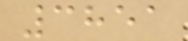3851
